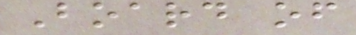Board of
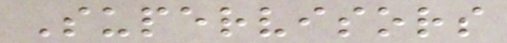Supervisors
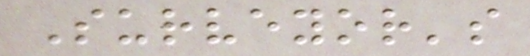Surveyor's
